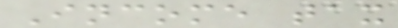Income tax
